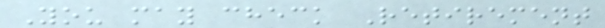You may check Retirement
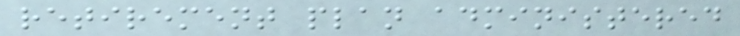retirement plan administered
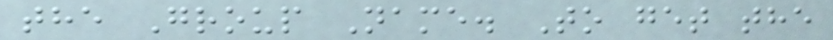the Group Name. To get the
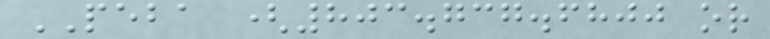PEBA (803.737.6800 or
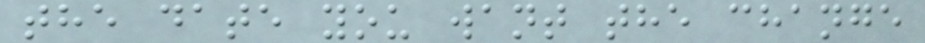the date you want the change
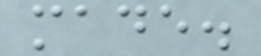made.
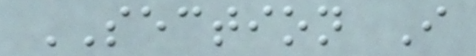SECTION I
